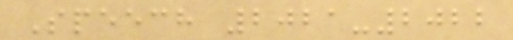Speech 2021-2022
